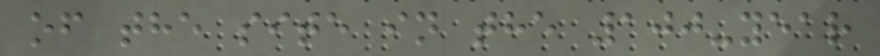of the site in the 100-year
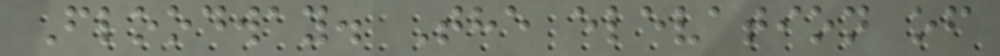Floodway. The elevation of
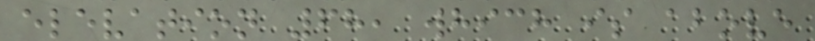elevation 68, which is above
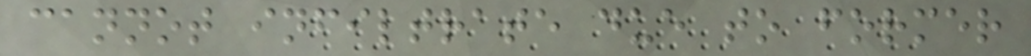cannot infiltrate due to former
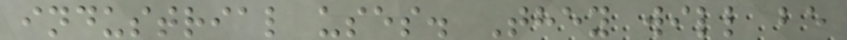industrial uses. They will be
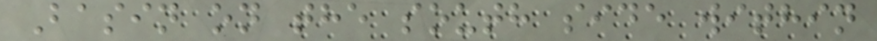Basin on the south side within
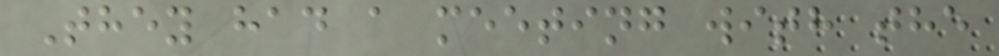They had a meeting with the
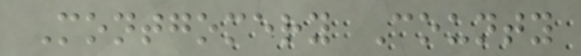Montgomery County
